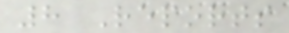8 Reports
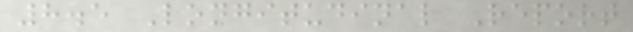8.5 Longitudinal Report
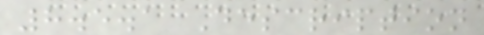8.5.1 Description
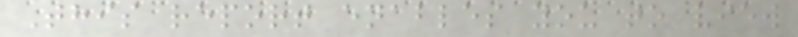This report enables you to view
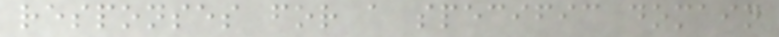responses for a specific domain
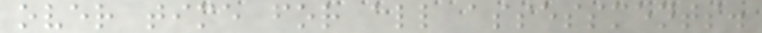over time for all assessments.
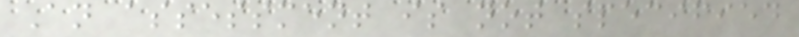An assessment is not specified
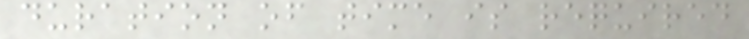duration of time is required
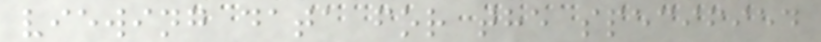viewing data for the specified
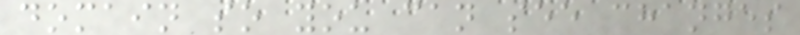domain so you can see changes
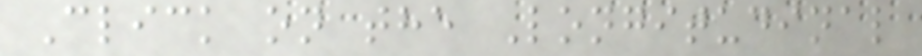Click on the Longitudinal
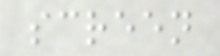screen
